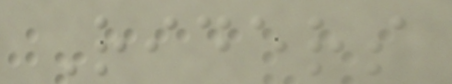Riders
